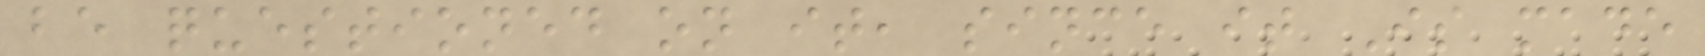be questioned on it, since it Is made
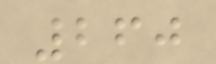260
